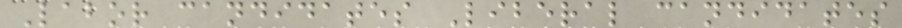Labor candidates Liberal candidates
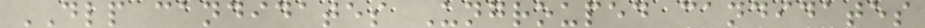DLP candidates Ungrouped candidates
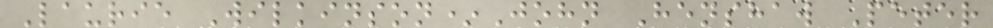Laurie Wilkinson*John Henshaw Peter
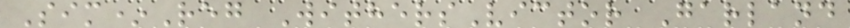Sim*Reg WithersVictor Garland
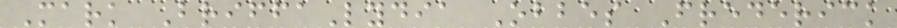Mark BriffaLydia Obbes Frederick
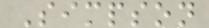Simpson
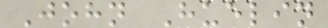John Huelin
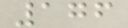176
